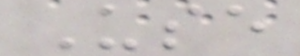Use
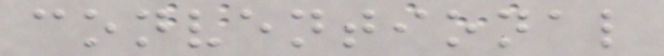conventional
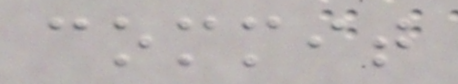commit
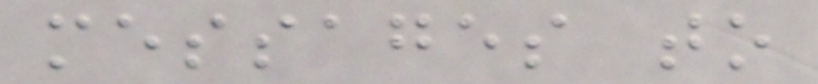messages to
